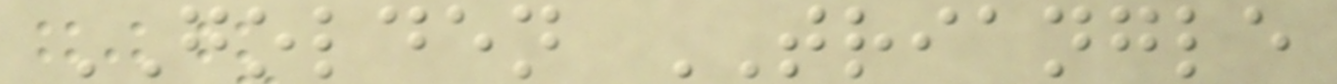GOLDEN TRIANGLE
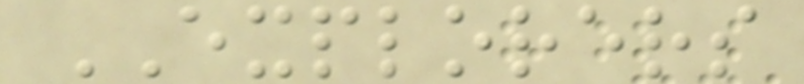EXPLORERS
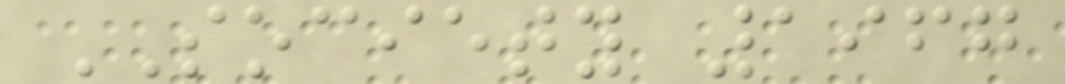SOCIETY 1967
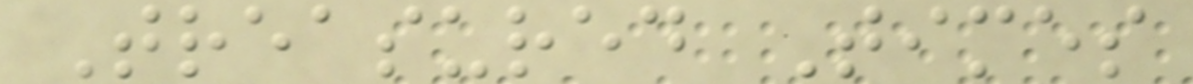Treasured Times
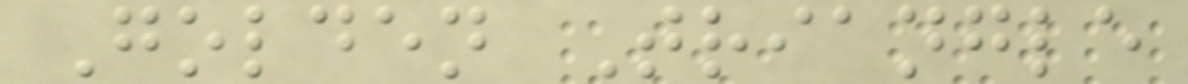Golden Triangle
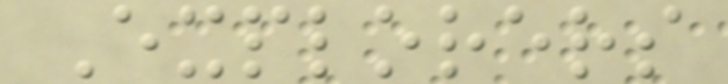Explorers
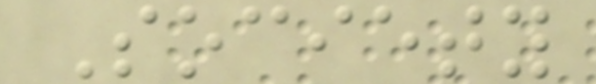Society
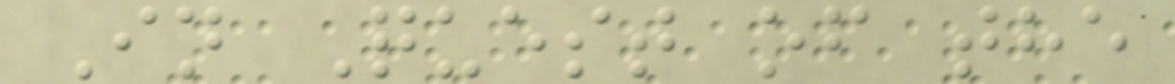In Quest of the
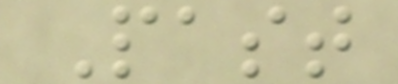Past
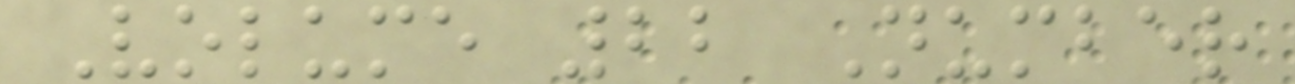Volume 22 Number
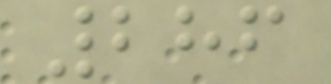286
